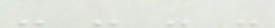- - - -
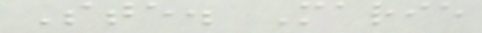Ste. Marie
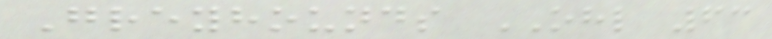Greyhounds OHL 63
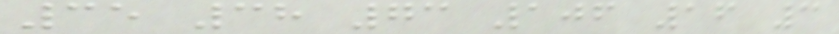35 38 73 106 16 3
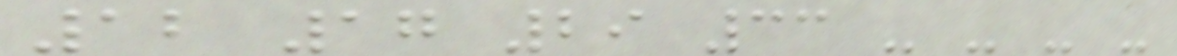12 17 29 33 - - - -
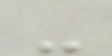-
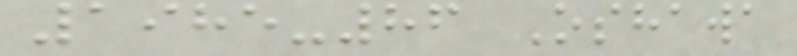1985-86 Oshawa
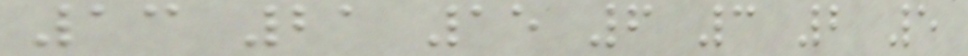13 21 15 6 3 2 5
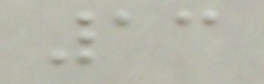13
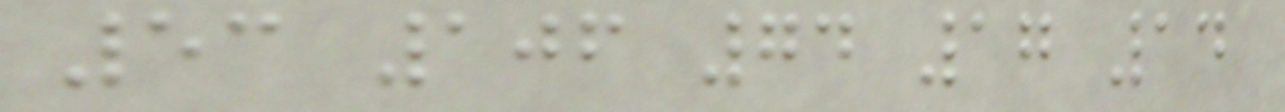53 106 74 17 14
